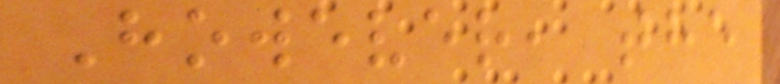However, the
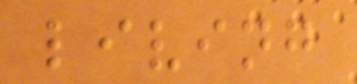living
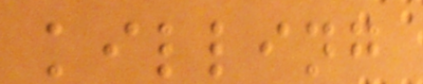killing
